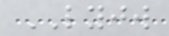LYJW
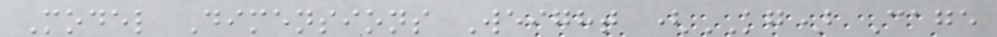Model Dimensions Weight (KG) Cage
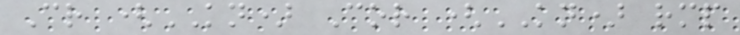Cr (KN) Cor (KN) rmp
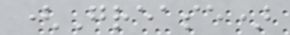(Grease)
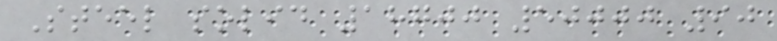Steel solid 18700 50000 90
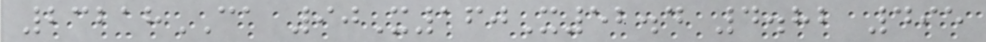23218CA 90X160X52.4 4.82 495
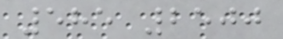585 2500
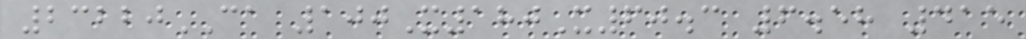23220CA 100X180X60.3 6.58 415
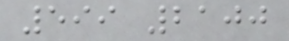599 2100
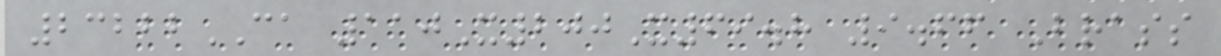23222CA 110X200X69.8 9.66 Brass
